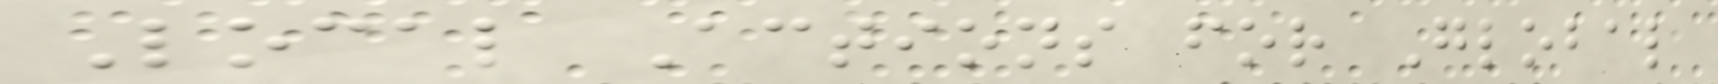Local Actions for Global
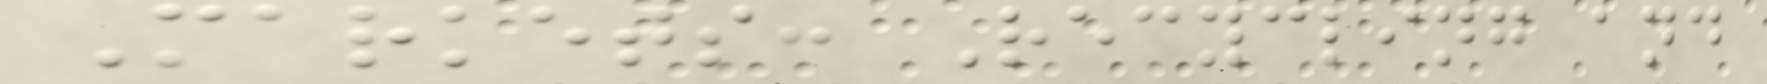Markets: Recycling and
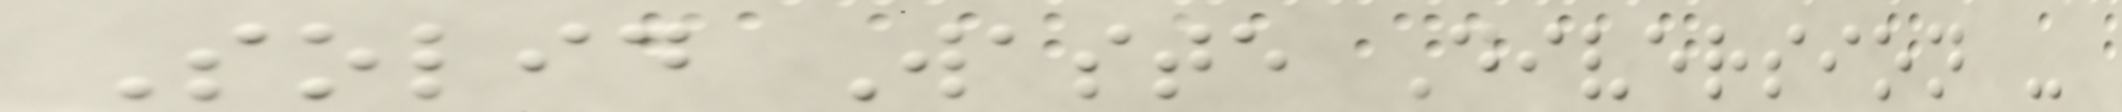Solid Waste Diversion -
